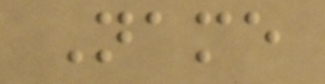Name
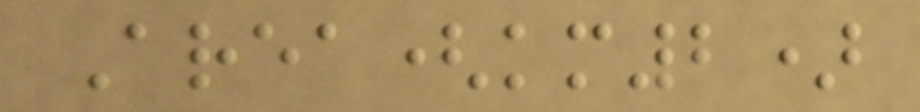Area(km2)
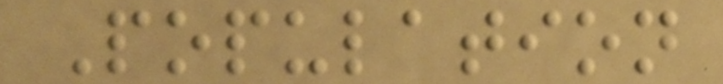Population
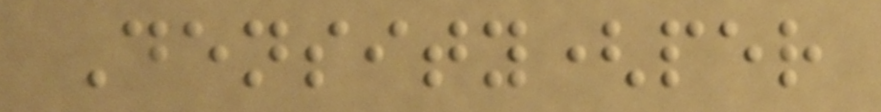Density(per
